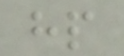hp
